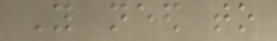You need to
